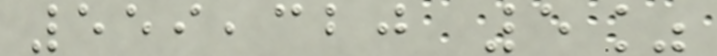559,320 5%
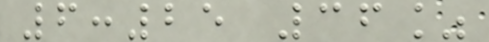6:25 36%
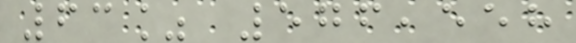63% 576,558
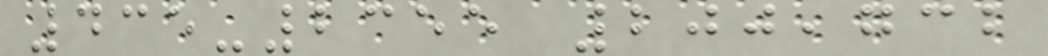435-2355 200,732
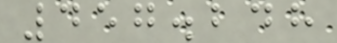457.248
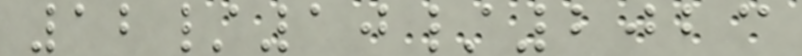12/10/2023
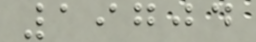19704
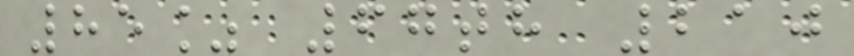85% 67th 210
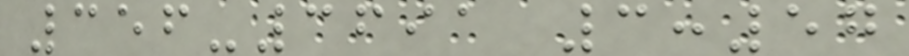356-3691 3:57
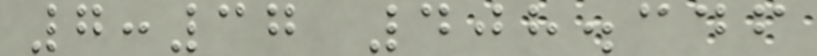7:37 408.346
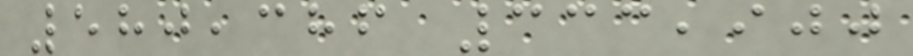580,386 333,900
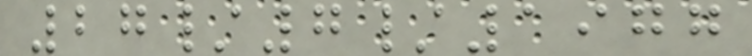27/7/1977
